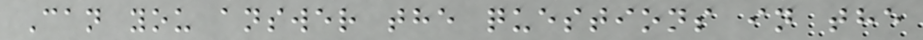Can you answer the questions in the
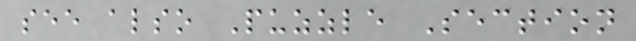see also Puzzle Section
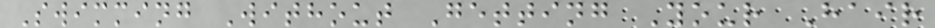Swimming Without Getting Your Hair
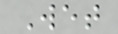Wet
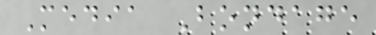Media Bondage
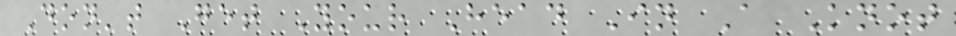Don't Get Your Head In A Knot
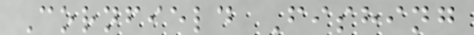Cornfield Fishing
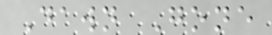Dawn Gone
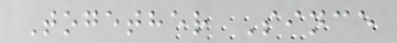Together Since
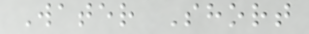Water Short
